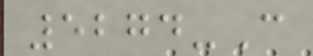5274-C
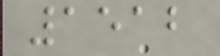1512
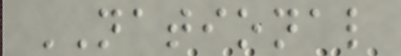NATIONAL
